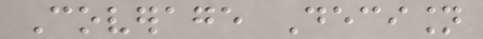Coverage Decision
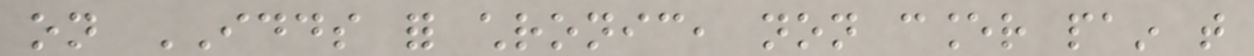on IDDS for chronic, non cancer pain that
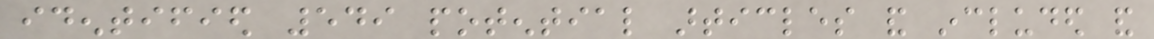identified 549 potential articles and included and
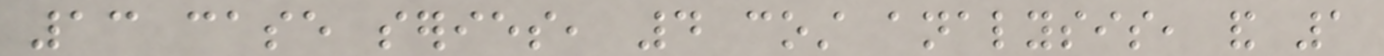13 case series, 4 cost analysis, and 1
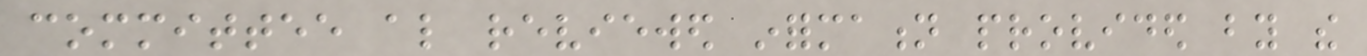committee also reviewed information provided by the
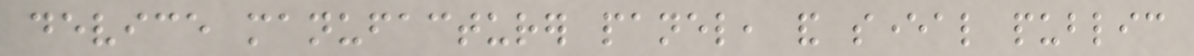device manufacturer panel, and several public
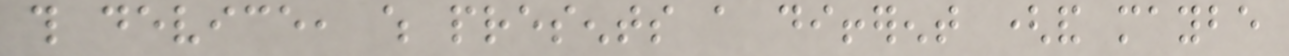this device, which presents a different (and maybe
